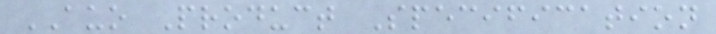AUO Product Specification
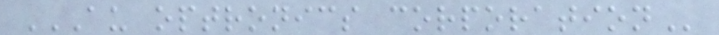AU OPTRONICS CORPORATION
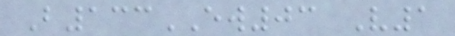B133EW03 V1
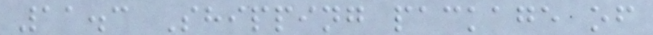11.3 Shipping package of
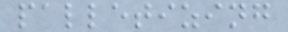palletizing
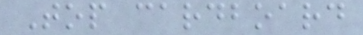Top cardboard
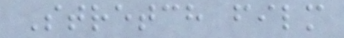Stretch film
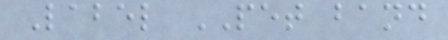Label PET band
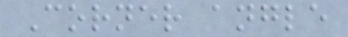Corner angle
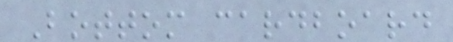Bottom cardboard
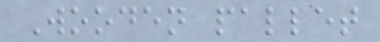Wooden pallet
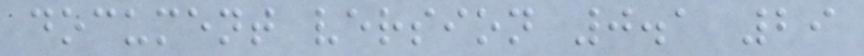document version 0.1 29
